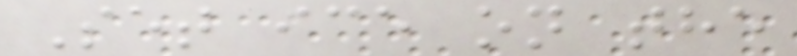Set ice on the
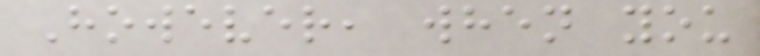However, when you
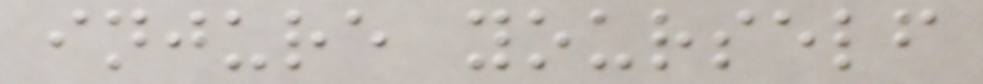injure yourself
